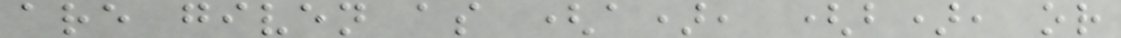are given as (a), (b), or
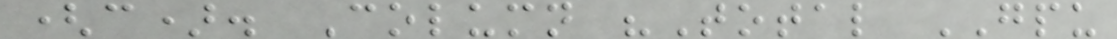(c). Column "Total GPU
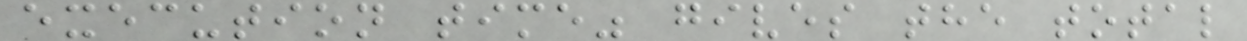execution time" gives the total
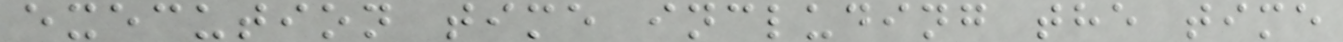execution time including the time
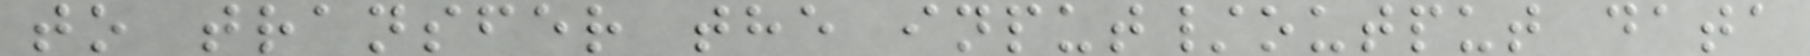to transfer the input/output data
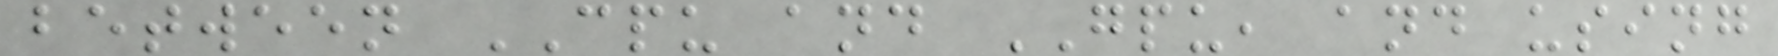between CPU and GPU, and using
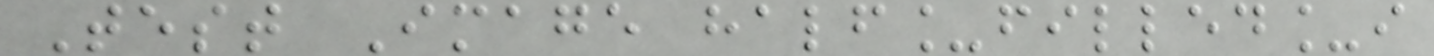Test Image half_filled_i
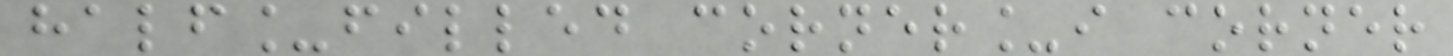half_filled corner_i corner
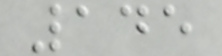145
